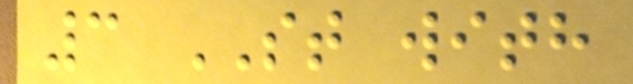3 ST with
